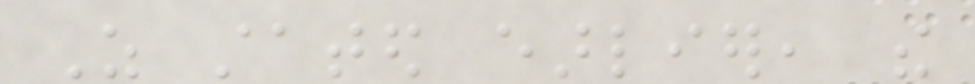As stated earlier, the
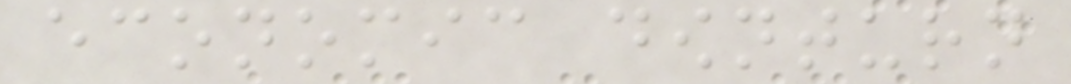economic downturn
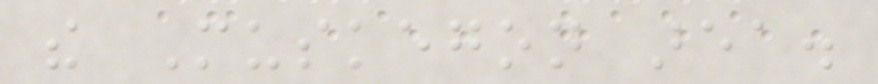the Muskegon area.
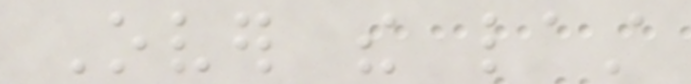Over the last
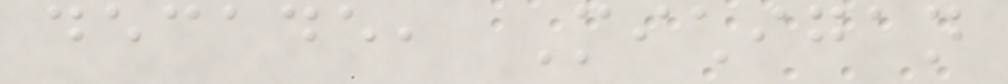decade, Michigan
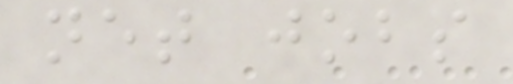net jobs
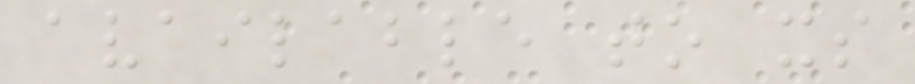available to its
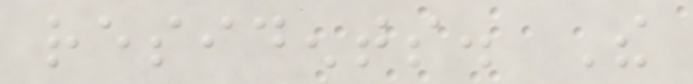residents. The
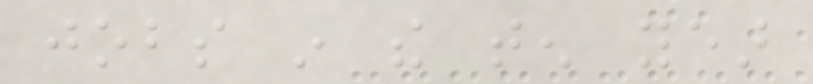jobs in the ten year
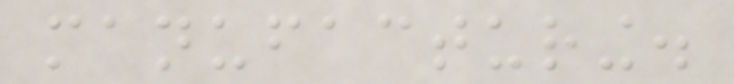manufacturing.
